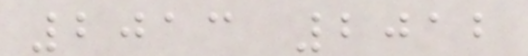2013 2012
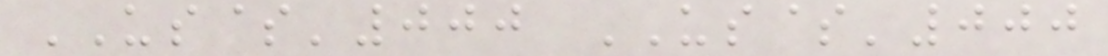US$'000 US$'000
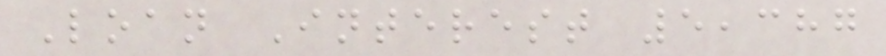Loan Interest 5,387
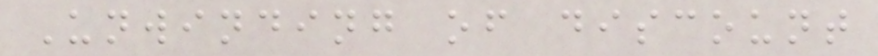Unwinding of discount
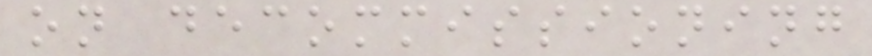on decommissioning
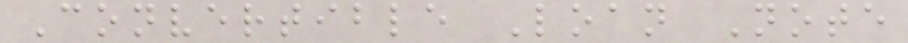Convertible Loan Note
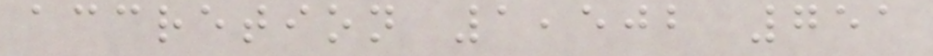accretion 1,502 751
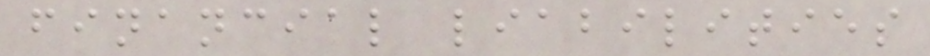financial liabilities
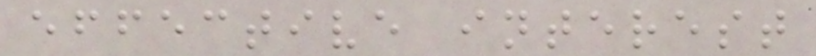effective interest
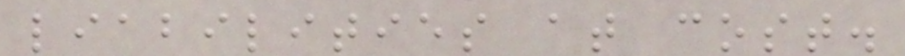liabilities at cost.
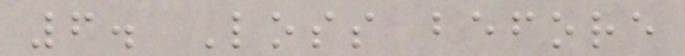6. Loss before
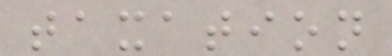taxation
